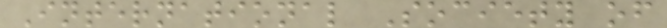International Society of
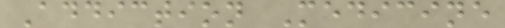Addiction Medicine
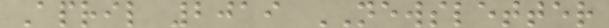April 2019 NEWSLETTER
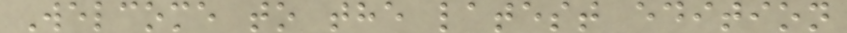Welcome to the latest edition
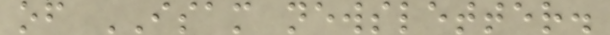of ISAM newsletter.
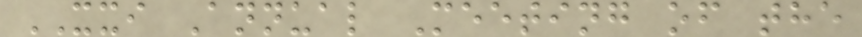XXI Annual Meeting of the
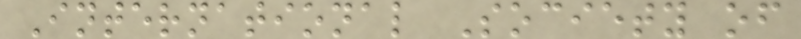International Society of
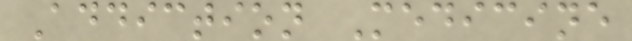Addiction Medicine
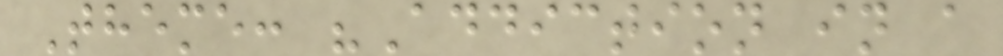Theme: "Addiction in a
